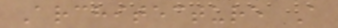Architecture A
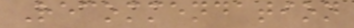Recommendation
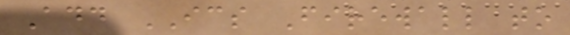Add ICS Firewall to
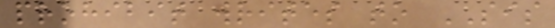prohibit writes to SIS
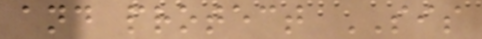and protect SIS
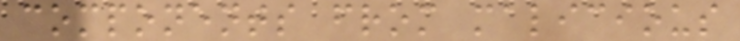components from malicious
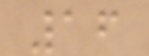16
